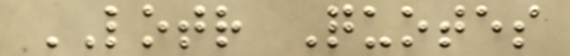LOTR Quotes
